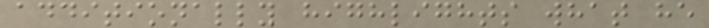additionally highlights what he
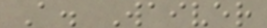A. Waiver
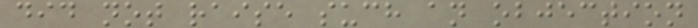did not raise such an objection
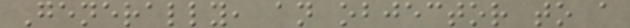Generally, an objector to a
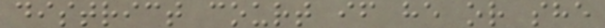district court if he or she
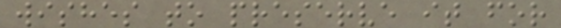wishes to preserve it for
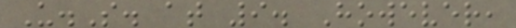U.S. at 9. However,
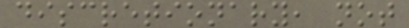discretionary, not
